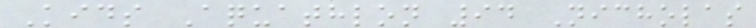Kids Aquathlon 94 Nicholas
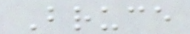Bruce
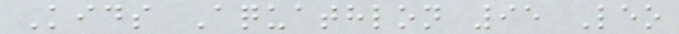Kids Aquathlon 95 Leo
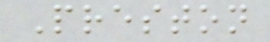Preston
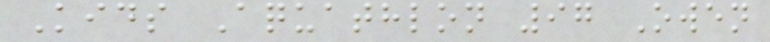Kids Aquathlon 97 Owen
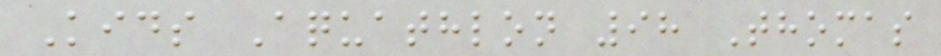Kids Aquathlon 98 Thomas
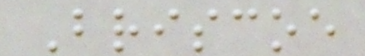Briscoe
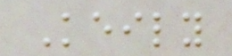Keily
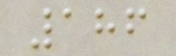186
